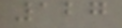127
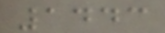1443
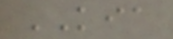KIA
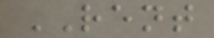RENT
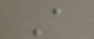A
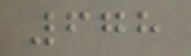678
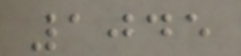1045
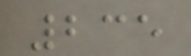235
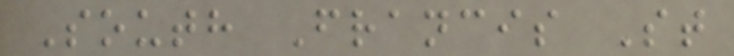South Francis St
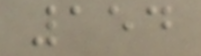154
